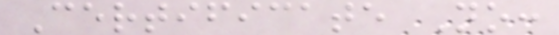Certificate No:
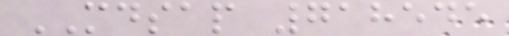MDSAP 718545
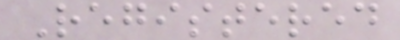Registered
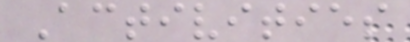Activities
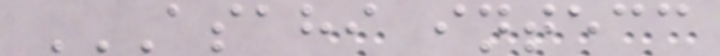ASAHI INTECC
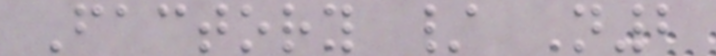Factory / N2
